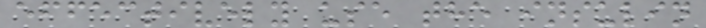effectively use the insulin
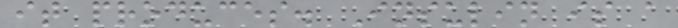it produces. Insulin is a
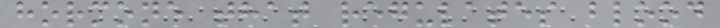hormone that regulates blood
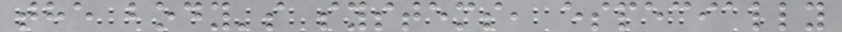the body's systems, especially
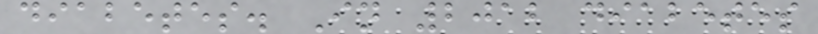diabetes. In 2012 diabetes
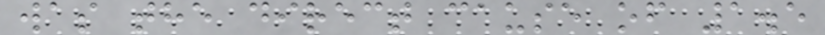was the direct cause of 1.5
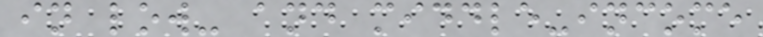in low- and middle-income
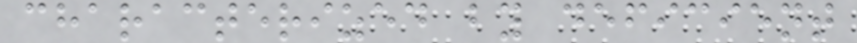characterized by deficient
